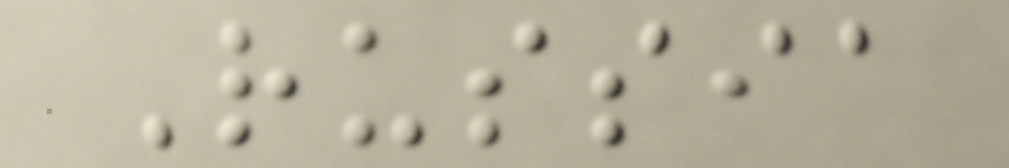Russia
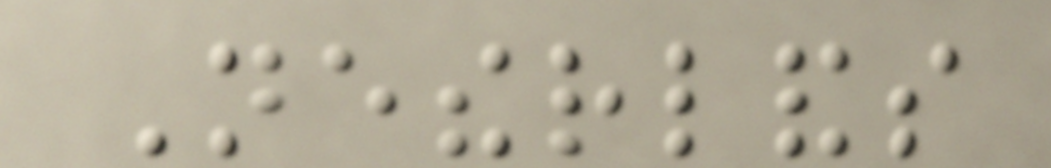Netherlands
